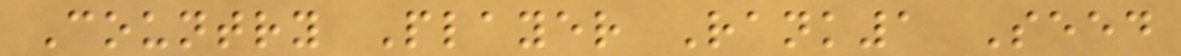Country Player Rank1 Seed
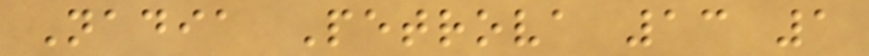Nadia Petrova 13 1
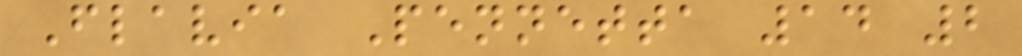Flavia Pennetta 14 2
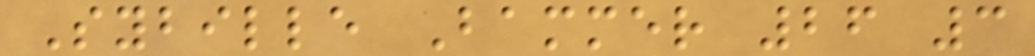Sybille Bammer 26 3
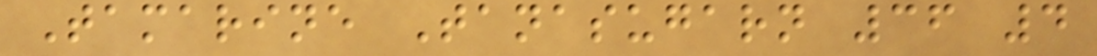Tamarine Tanasugarn 36 4
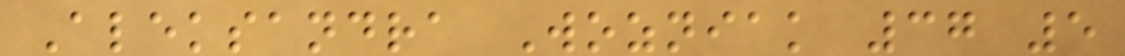Aleksandra Wozniak 37 5
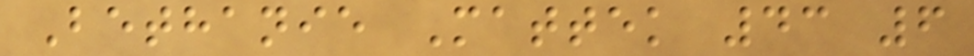Bethanie Mattek 43 6
